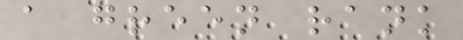a green rank
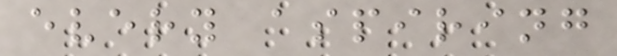every aspiring
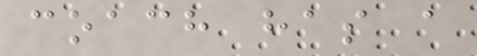coach has a
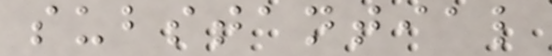substantial
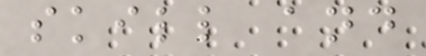skill and
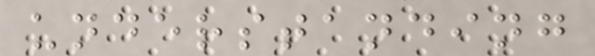understanding
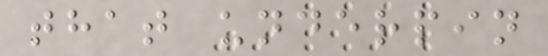that underpin
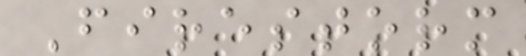Firestorm
